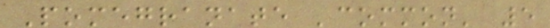Pomegranate 'common' 5
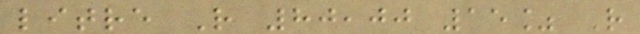litre R 80,00 15% R
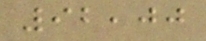92,00
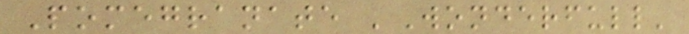Pomegranate 'Wonderfull'
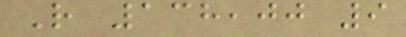R 138,00 9
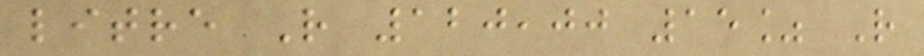litre R 120,00 15% R
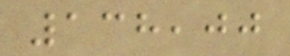138,00
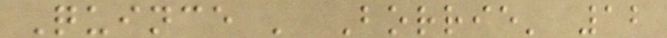Quince ' Borrie' 12
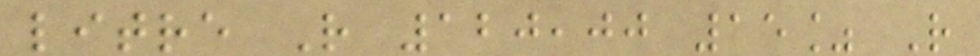litre R 120,00 15% R
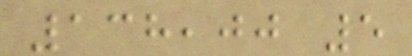138,00 5
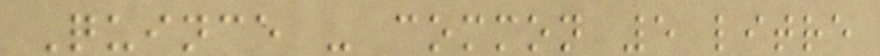Quince - common 5 litre
